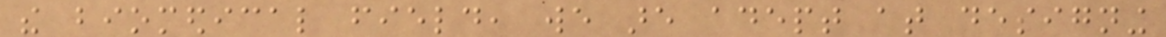the biomedical field, we are adept at designing
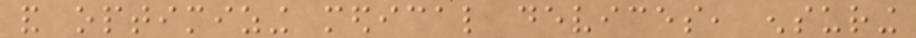and optimizing medical devices, ensuring
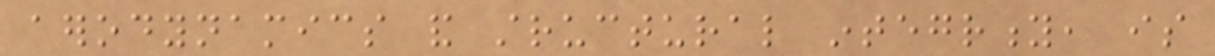aerodynamics and structural integrity, is
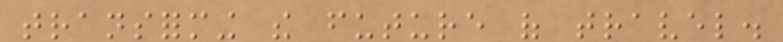transforming the future of travel.
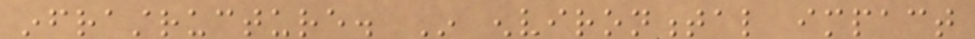infrastructure. In environmental impact
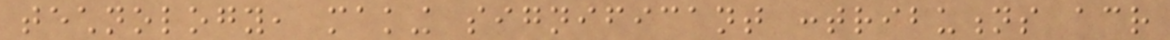technology, making significant contributions across
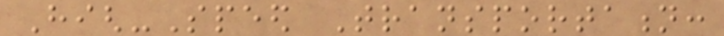High-Speed Transportation:
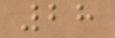28
